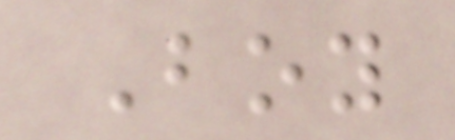Boy
